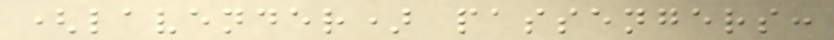(lavender) passengers:
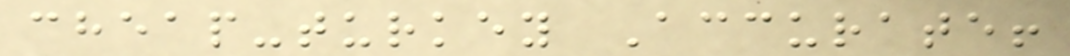cheap-turkey Accurate!
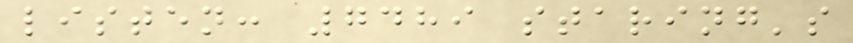listen: 7489 staring's
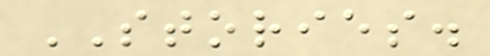STORIES.
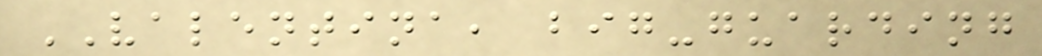VALENTINA, big-guarding
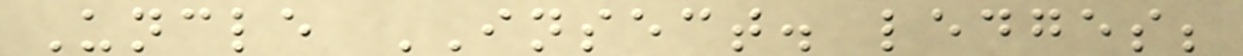Uncle INSECT. ledges;
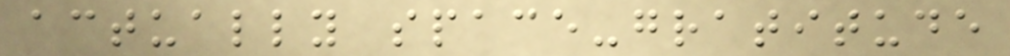actually space-gratitude
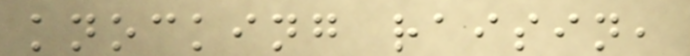knocking raisin,
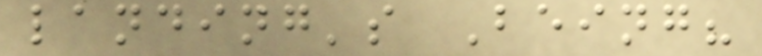landing's Being?
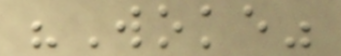"Woke"
